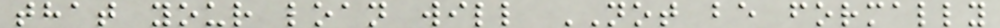that your loan will NOT be formally
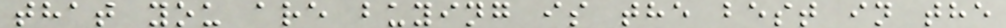that you are buying is the best in the
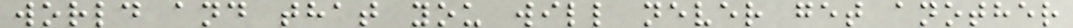world and that you will never get another
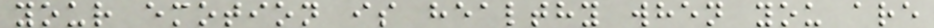your emotion is healthy when you are
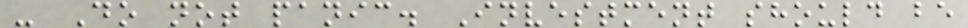- Do not panic. Investment should be
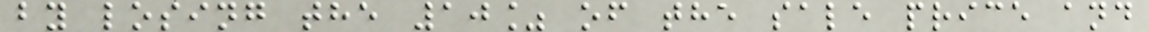by losing the 10% of the sale price and
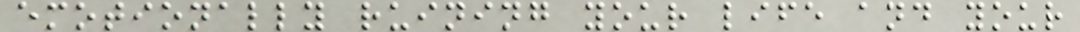emotionally ruining your life and your
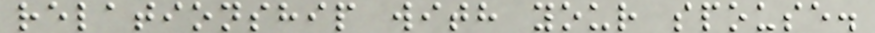relationship with your spouse.
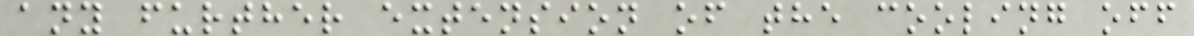any further extension of the cooling off
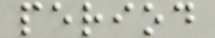period
